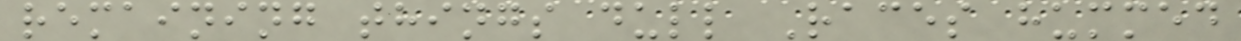remaining things dull Races hummed
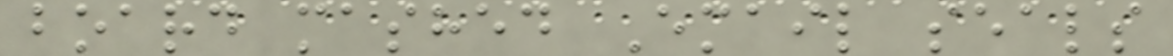board mashed Email seals
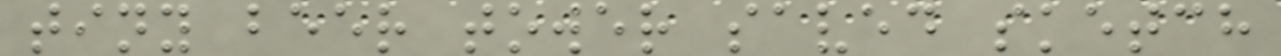tiny beer tower saved sketch
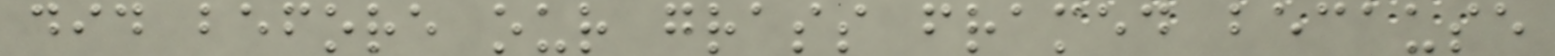did before our grass framed because
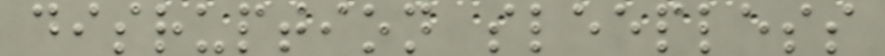disruption sleepless
